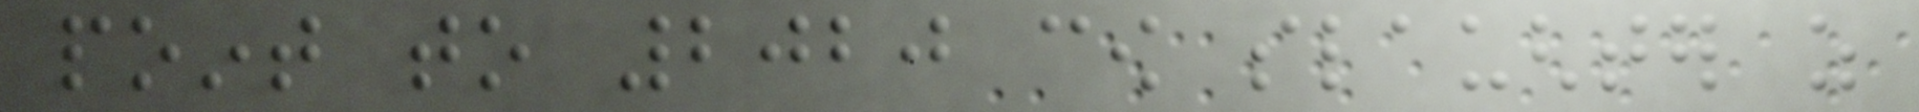point to 2020 cow slaughter as
